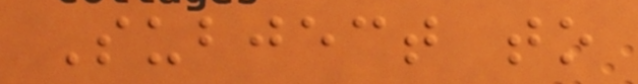Subject to
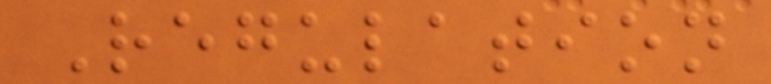Regulation
